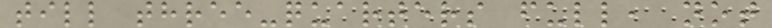till three-quarters full, not
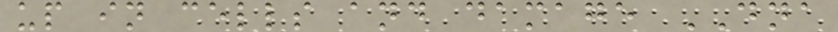up in cells and damage DNA
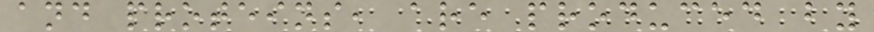and proteins, are produced by
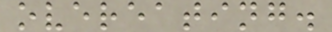overeating.
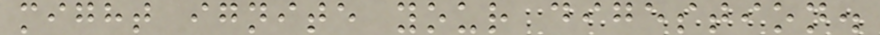might ignite your digestion.
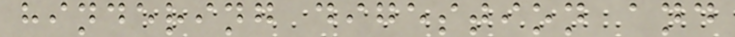hindering digestion and
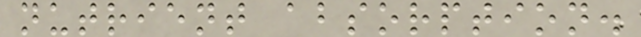nutrient absorption.
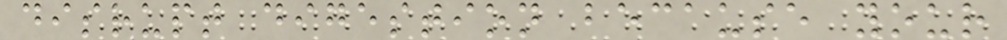disrupt digestion because your
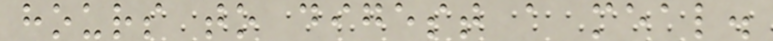hours to digest a meal.
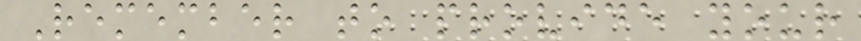Remember to provide your
